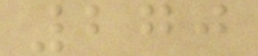270
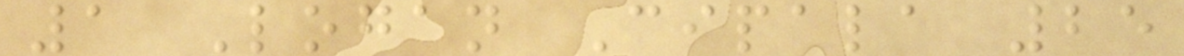1 Logan Cipala 25
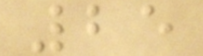25
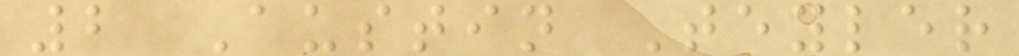2 Austin Teyler
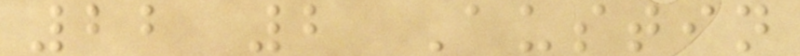22 2 Austin
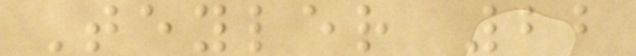Teyler 22
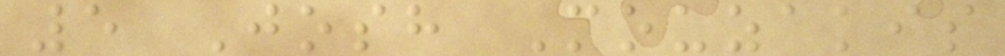5 Josh Mouzakis
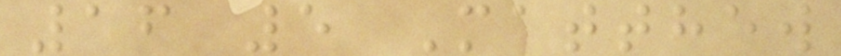16 5 Matthew
